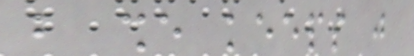but she keeps just
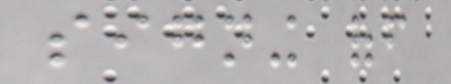signing off
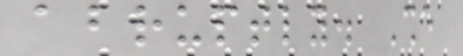abruptly. She
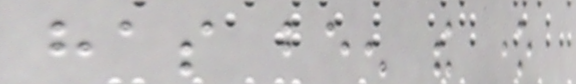has been the one
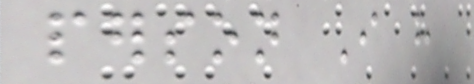person I have
